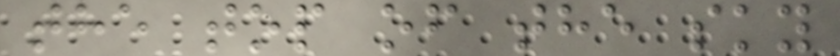the top of the sky
